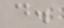d.
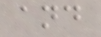and
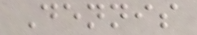Dennis
